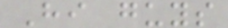Hi guys
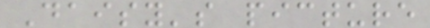Daisy's picture
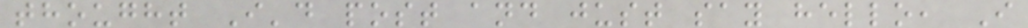thought I'd post and just say hello, I
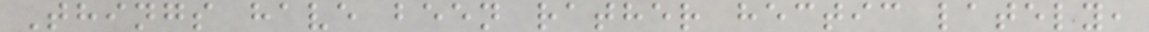Things have been rather hectic lately,
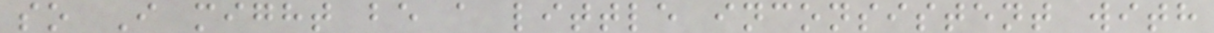so I might be a little inconsistent with
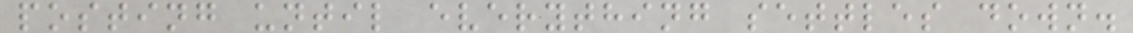posting until everything settles down.
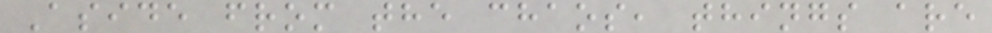Aside from the chaos, things are
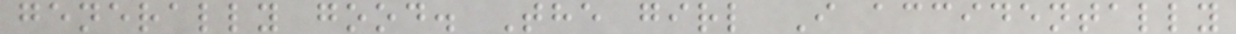generally good. The girl I accidentally
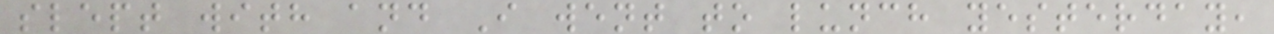slept with and I went to lunch yesterday,
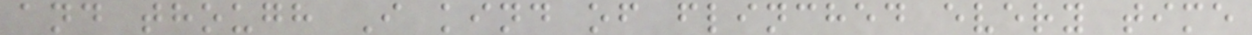and though I kind of flinched every time
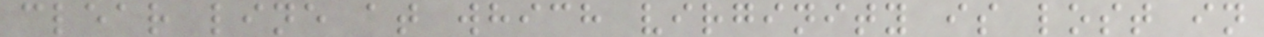clear line at which virginity is lost in
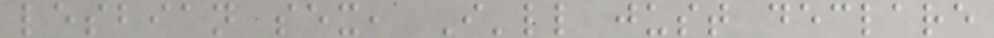lesbian sex, I'll just declare
